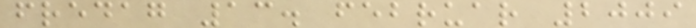fredag 13. februar 2009
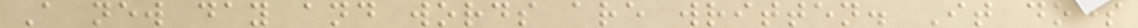A new day and words are written. It does
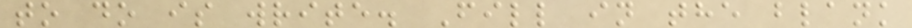to do is write. Fill in the blank
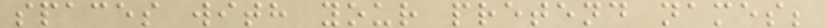spaces with your pretend names;
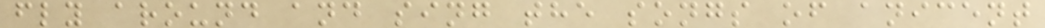fly around and sing the songs of anicent
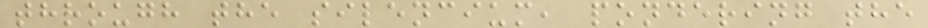through the silencium, pondering the
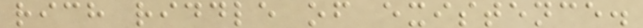rich riddle of existence.
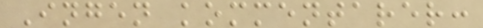Ingen kommentarer:
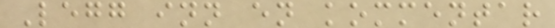Legg inn en kommentar
